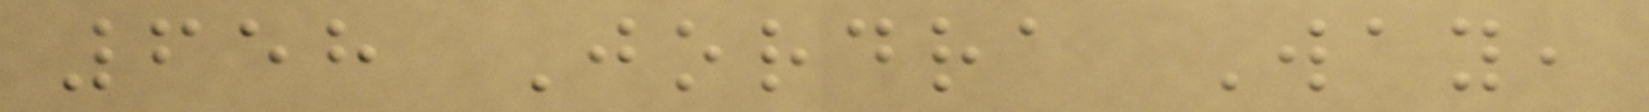658 Jordra Way,
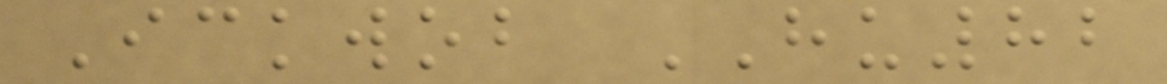Ickwob HU82
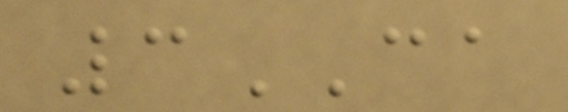3CA
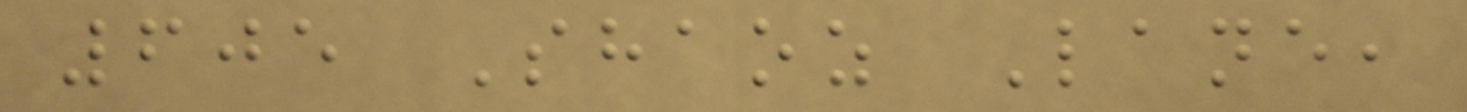605 Shaoz Lane,
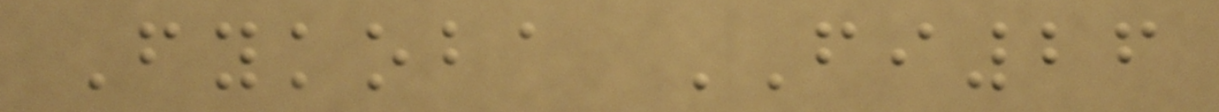Fykoba FI26
